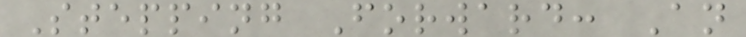Stepping Forward: An
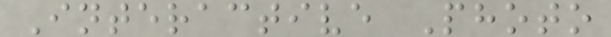Interactive Photo
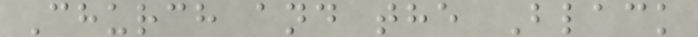Church and the Black
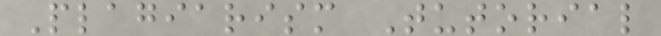Plagiarism Tutorial
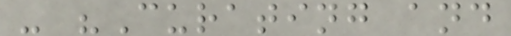- "Curating and
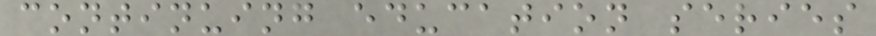continuing education series
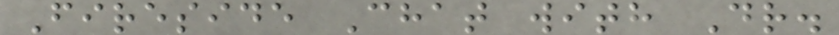Fireside Chat with Dr.
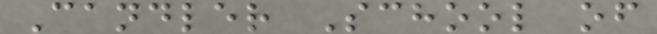Candler School of
